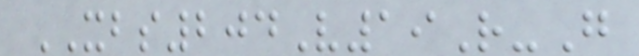XBS204V19R-G
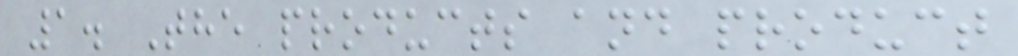1. The products and product
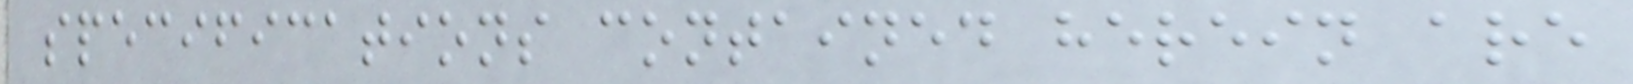specifications contained herein are
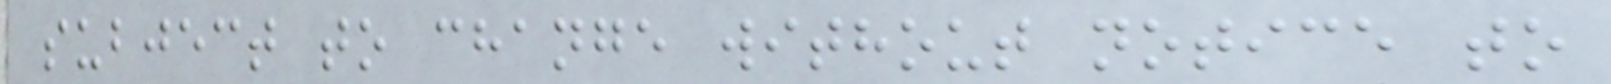subject to change without notice to
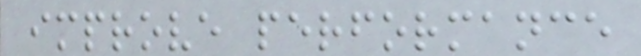improve performance
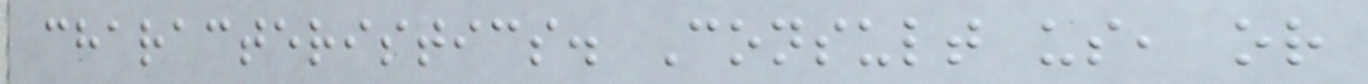characteristics. Consult us, or
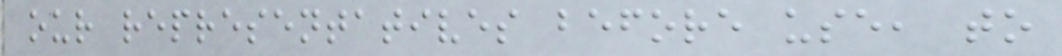our representatives before use, to
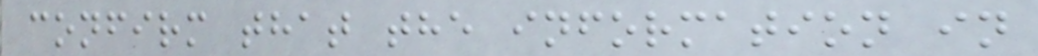confirm that the information in
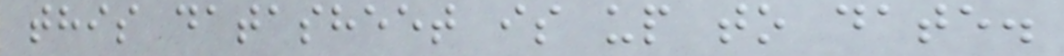this datasheet is up to date.
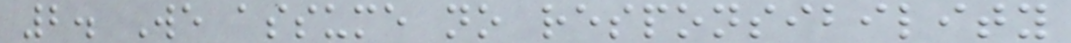2. We assume no responsibility
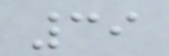39
